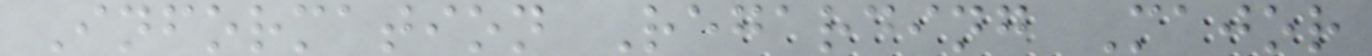Information Regarding Major
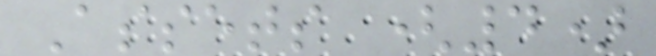Assets (4)
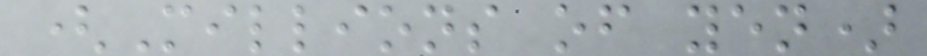(Millions of yen)
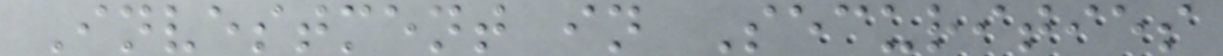Investment in Securities
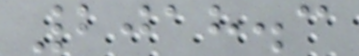2018.3
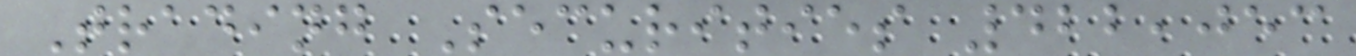Trading Securities 422,053
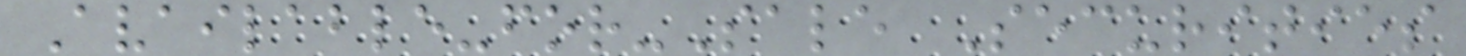Available-for-Sale Securities
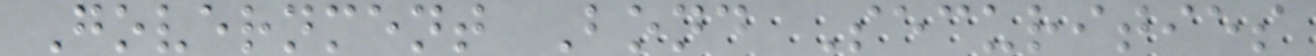Government Bond Securities
